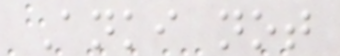Anki not
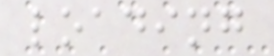loading
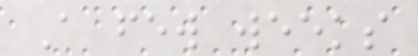A few weeks
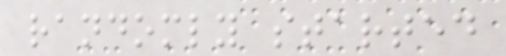randomly started
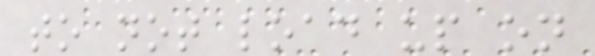to not load up on
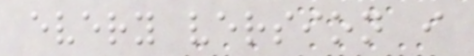every version i
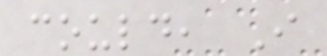could, I
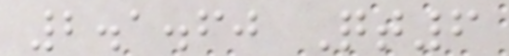2.1.60 Qt6
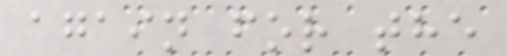again for the
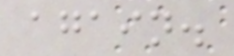again.
